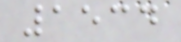1534
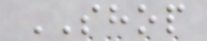SHOP
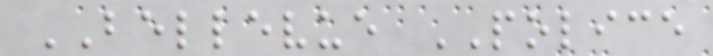BELLEVUE POLICE
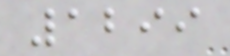1299
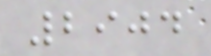2904
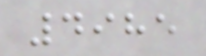4985
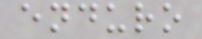enduro
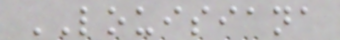LOUISIANA
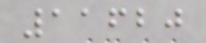11620
